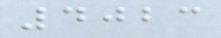4023
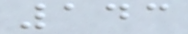143
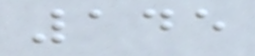145
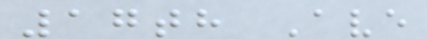17th Ave
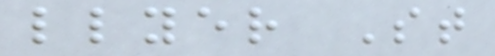llyer St
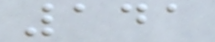141
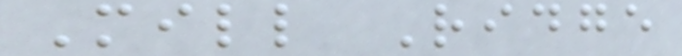Mill Ridge
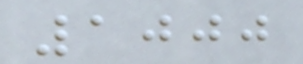1000
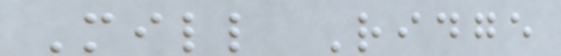Mill Ridge
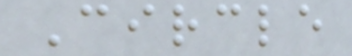Circle
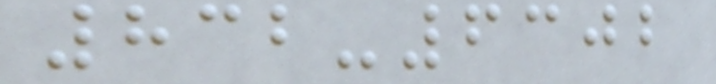832-6302
